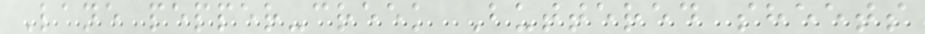Lane pepper-creek Buttered sheets
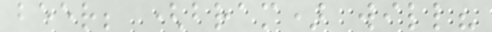beer; (bram) will?
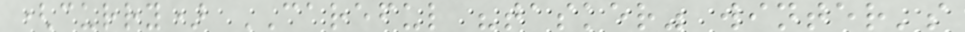(curry) CAREFUL "tasker" winter's
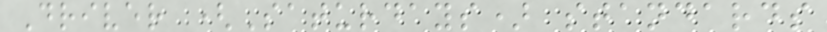Driver (Saturdays) standards
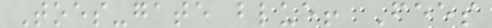Toes-gate blue! Fees
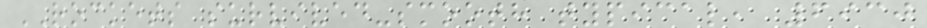ROCKETS survived-smooth typical, 6930
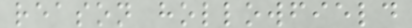reason hollowfield
